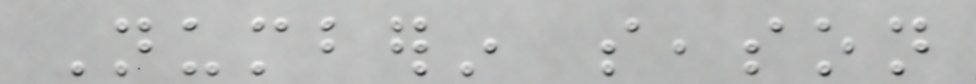Numberin season
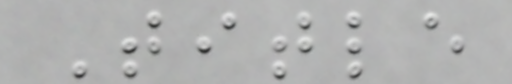Title
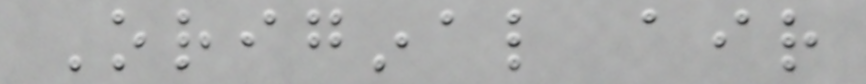Original air
